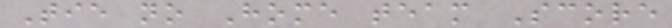Tie no Home team Score
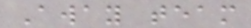Away team
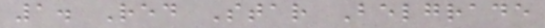1. Red Star Belgrade
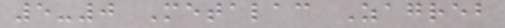5-0 Metalac Zagreb
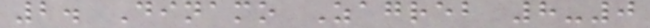2. Dinamo Zagreb 8-0
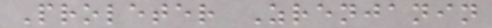Proleter Zrenjanin
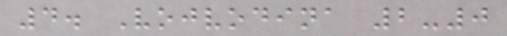4. Vojvodina 2-0
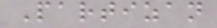Partizan
